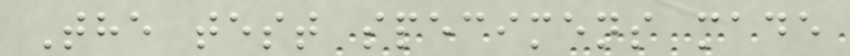The test specimens made
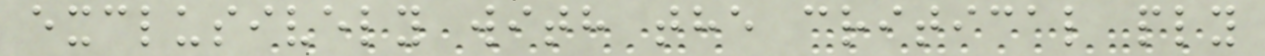exclusively with the critical ply
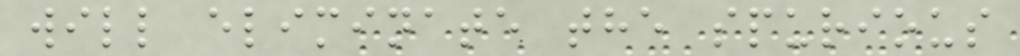will eliminate the spurious
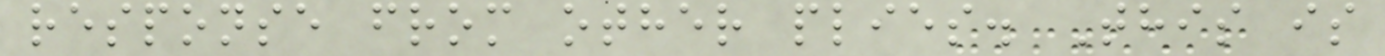response from other plies. This is
